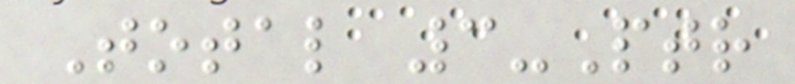Total 3-Ptr
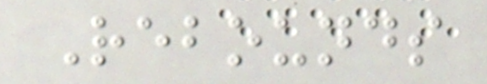Rebounds
